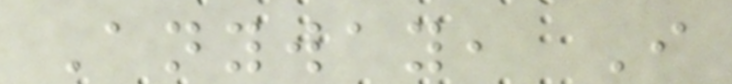Anyway, I
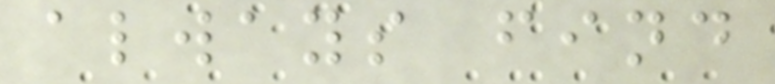always find
